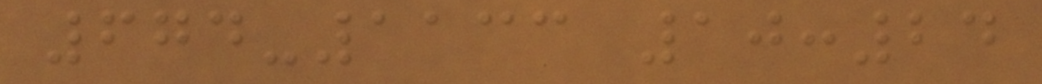674-1133 10:24
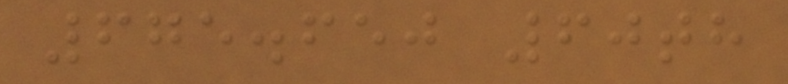675.650 60th
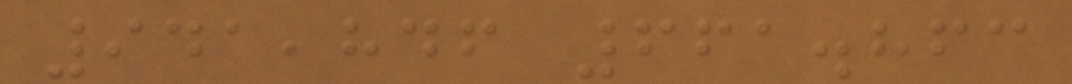941,846 661.863
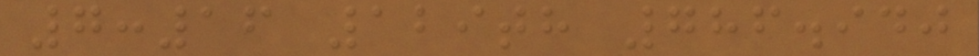7:16 129th 786.940
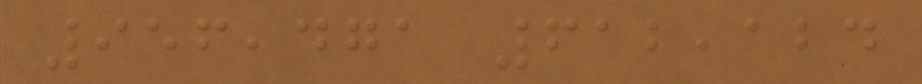956,471 612,124
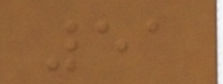51
